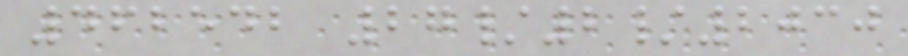462542 27/2/2030
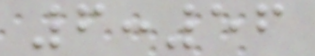6:56
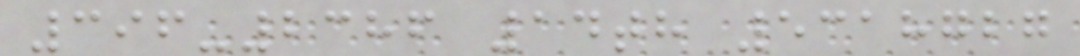396-2386 14th 5318727
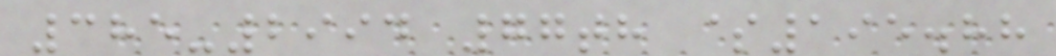385-2994 77th $195.88
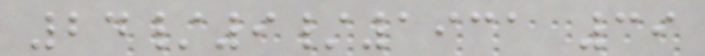24/9/1931 39
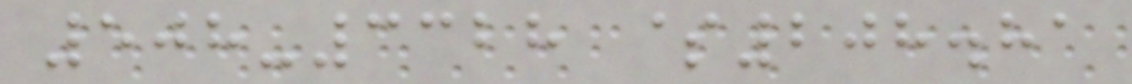508-3328 $208.81
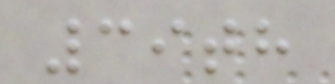39th
